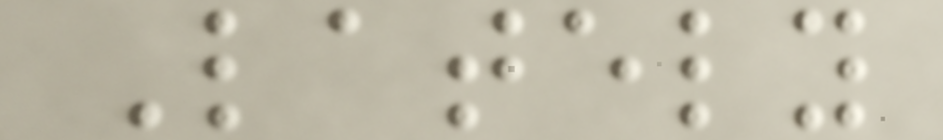Lately
